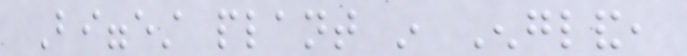Biggest plant in England,
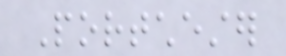Portchester
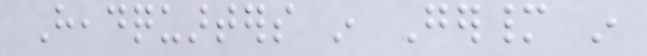Headquarters in Germany in
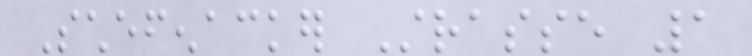Schefenacker Strasse 1
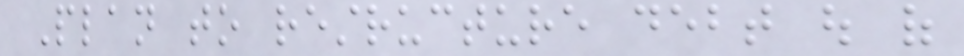Plan to restructure debt out of
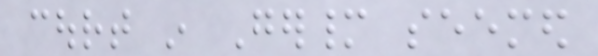court in Germany seemed
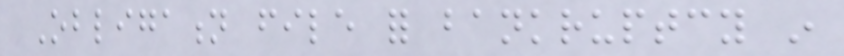Obligation file for bankruptcy in
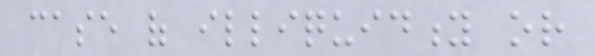case of illiquidity or
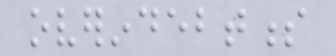overindebtness
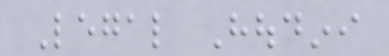Legal Houdini
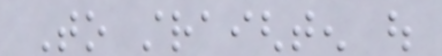To straighten out
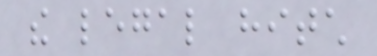the legal hitch
